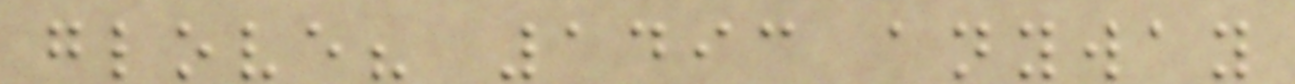glove? 1493 anyway
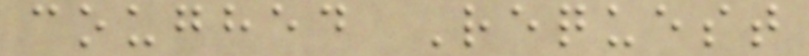coughed Request
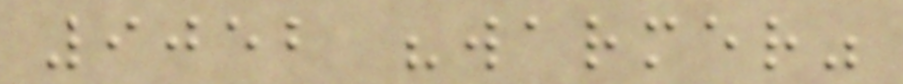9052 "warmer"
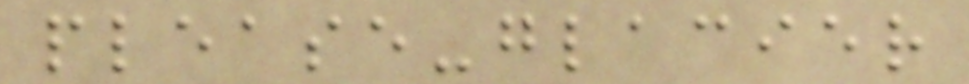please-glacier
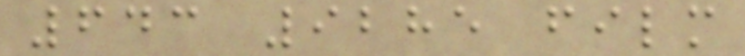643 9285 film
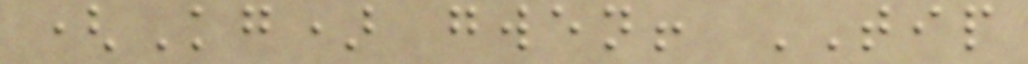(Kg) gwen! TIP
